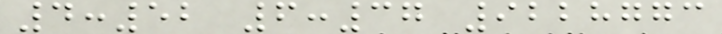4:52 6:37 9228773
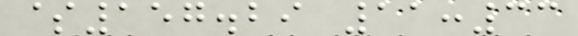$157.29 11:33
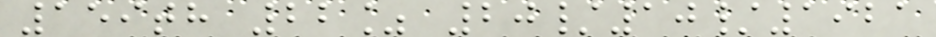159th 22% 20/10/1921
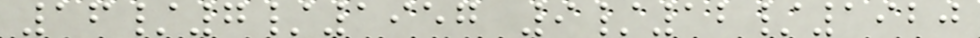16/7/1957 9/12/1920
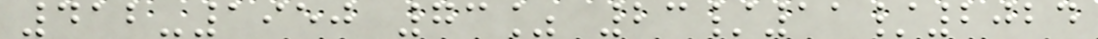412-1950 73% 23/11/2024
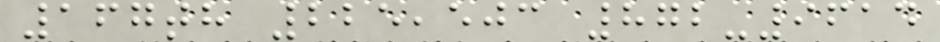167th 225,503 872-9614
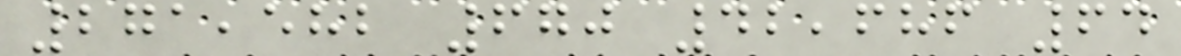271,582 670 42,686 64
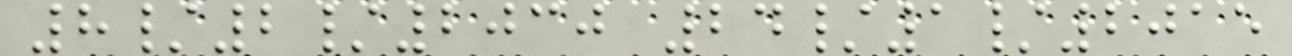8/2/2030 24/1/2015
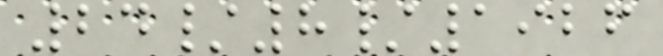24/8/1926
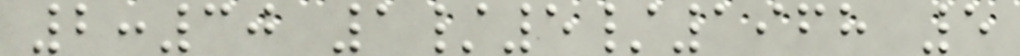2:30 1/5/1968 5
